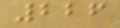226
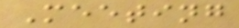Meeting
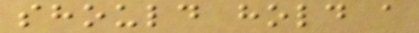should hold a
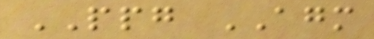PPG AGM
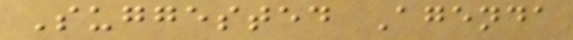Suggested Agenda
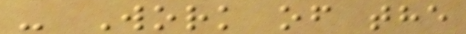- Work of the
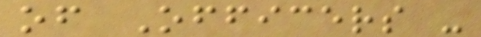of Officers -
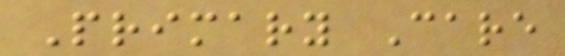Primary Care
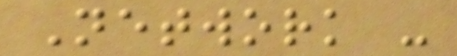Network -
